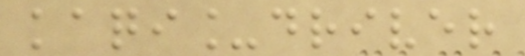kaqi_driver
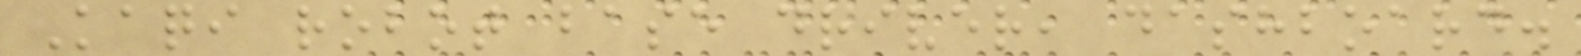Kaqi robot base driver, dashboard.
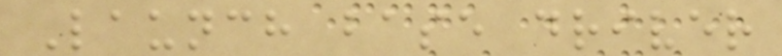Launch base driver
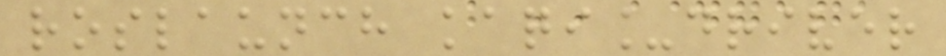roslaunch kaqi_driver
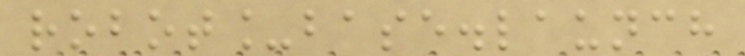robot_base.launch
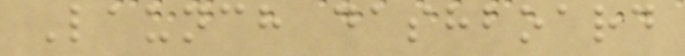Launch dashboard
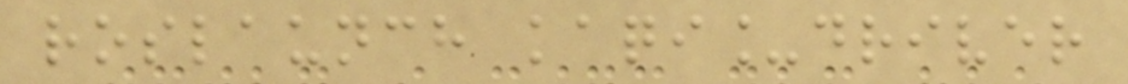roslaunch kaqi_driver
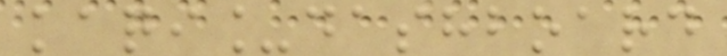kaqi_dashboard
